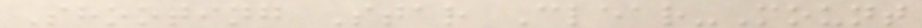Shooting Star Clear-Mount
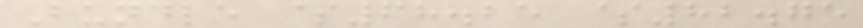Bundle $68.25 $82.75
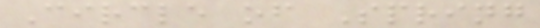Circle of Spring
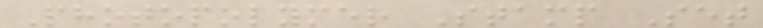Photopolymer Stamp Set
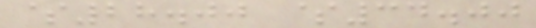$28.00 $34.00
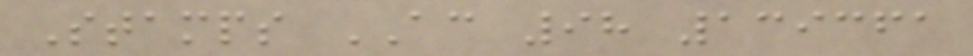Stamps AC 98 139361
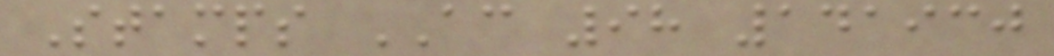Stamps AC 98 141930
